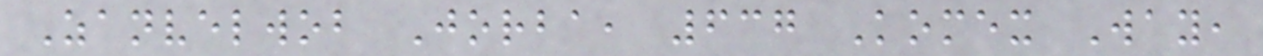Zanvelwob Jorba, 637 Komex Way,
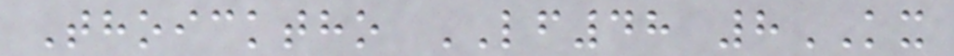Thoicktho LF48 8KX
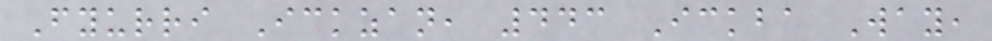Fyurri Ickzan, 443 Ickba Way,
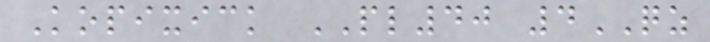Kopixick PL40 4QZ
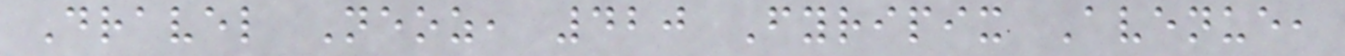Dravel Neoz, 420 Fyripix Avenue,
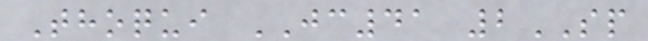Thoqui JC41 2SP
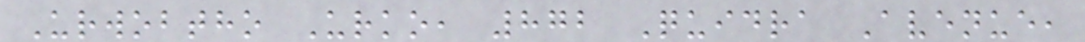Urwobtho Urko, 872 Quidra Avenue,
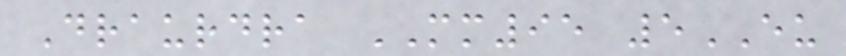Draurdra MM95 5EU
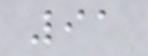91
